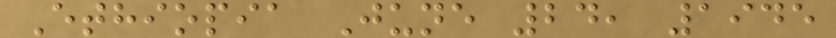Ethiopia June 24, 1945
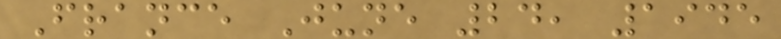France June 24, 1945
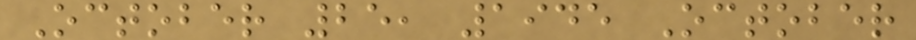October 25, 1945 October
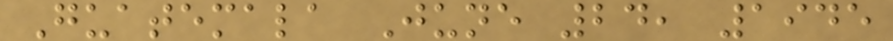Guatemala June 24, 1945
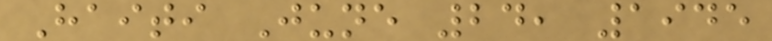Haiti June 24, 1945
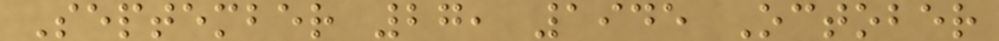September 27, 1945 October
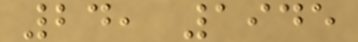24, 1945
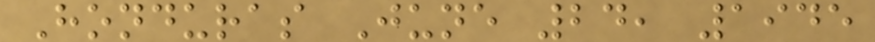Honduras June 24, 1945
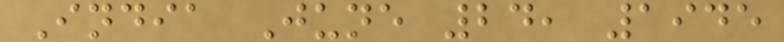India June 24, 1945
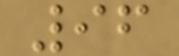96
